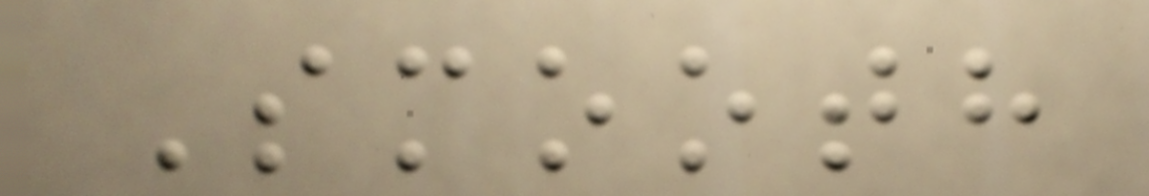Smooth
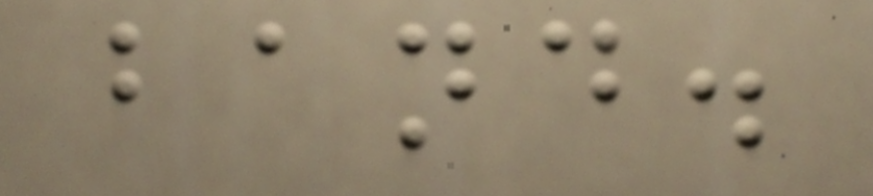band.
